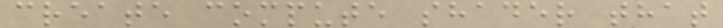create compute shader that
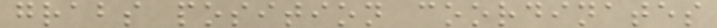grabs position coordinates
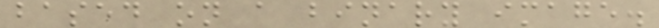based on a binary image.
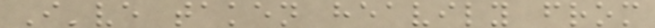I've taken heavily from
